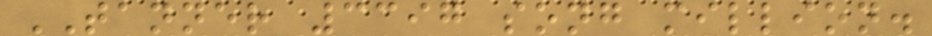TANNER 3397 song million.
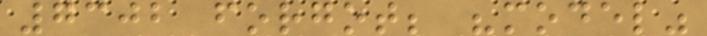7302 forgot; "model"
